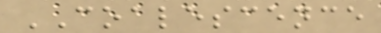COALESCENCE
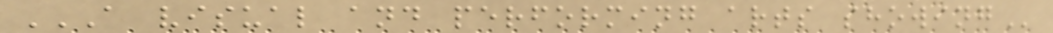A VISUAL AND PERFORMING ARTS SHOWING
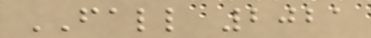FALL 2021
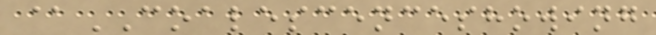@COALESCENCESHOWING
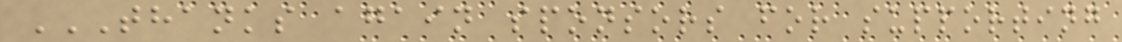THANKS AGAIN SPONSORS FOR SUPPORTING
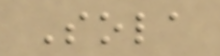Sola
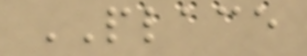PLACE
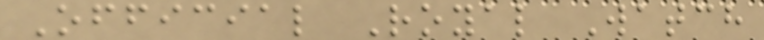Official Royal Watch
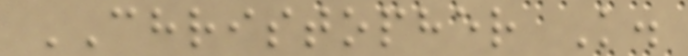CHRISTOPHER K.
